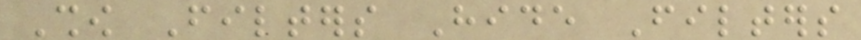Show Filters Hide Filters
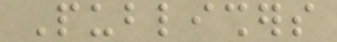Publishers
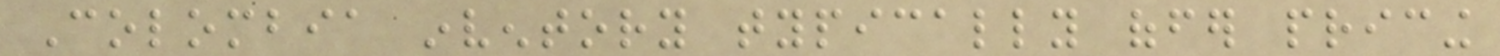Colombia inventory typically offer pricing
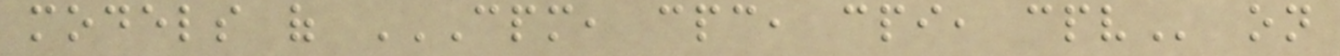models of CPM, CPC, CPI, CPV on
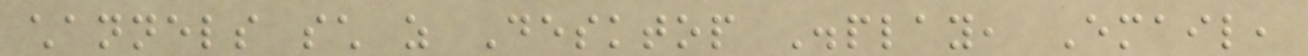channels such as Desktop Display, Email,
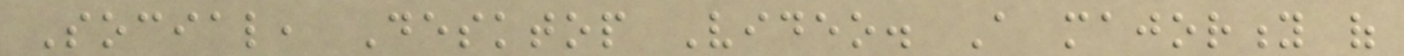Social, Desktop Video. A majority of
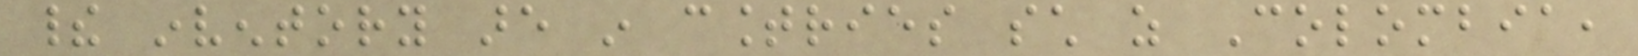their inventory are in countries such as Colombia,
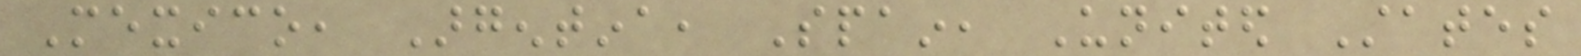Mexico, Argentina, Spain, United States
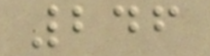246
